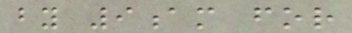by 9am for
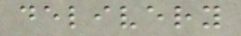delivery
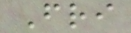Fri
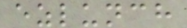ezlunch
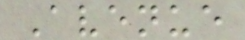Avenue
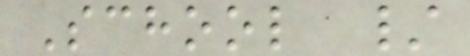School /
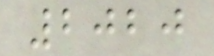2020
